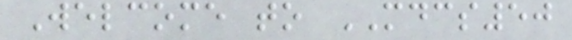Welcome to MDCS50
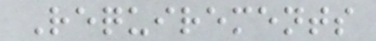Requirements
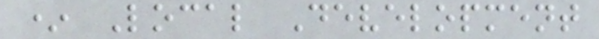* Local Development
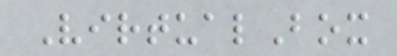VirtualBox
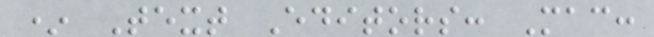* Text Editors: Mac:
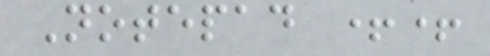Notepad ++
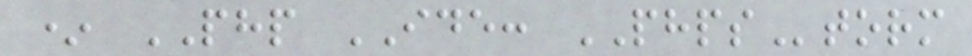* PHP IDE: PHPStorm
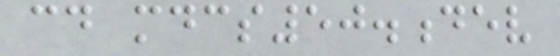cd mdcs50.dev
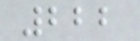222
